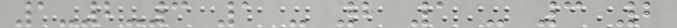1-2-3 1 - 2 1 - 3 2
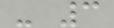- 3
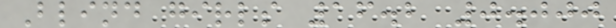Blind girls 16.2 0.000
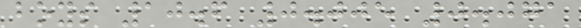boys 10.6 0.005 0.071
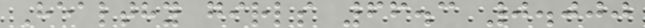Healthy girls 66.3 0.000
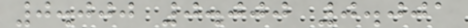0.000 0.000 0.001
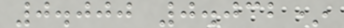0.000 0.032*
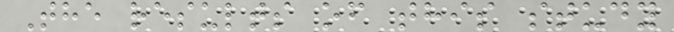The results of this study
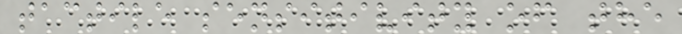tactile sensitivity of the
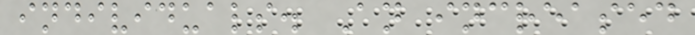individuals. An increased
